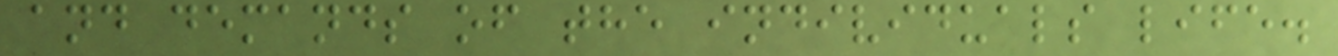and demands of the individuals life.
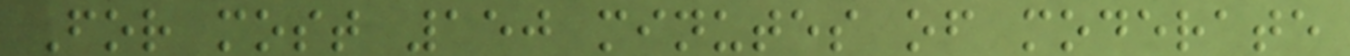For most 150 minutes of moderate
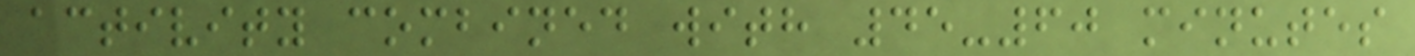activity combined with 45-60 minutes
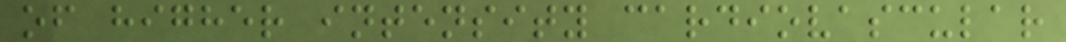of higher intensity cardiovascular
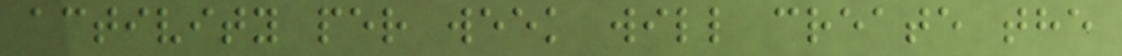activity per week will create the
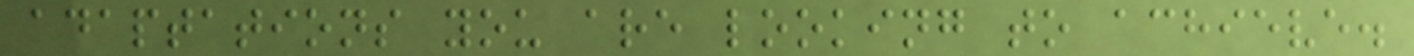adaptations you are looking to achieve.
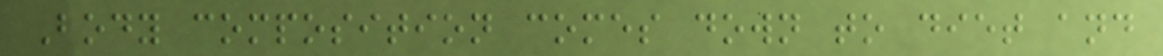Body composition comes down to diet and
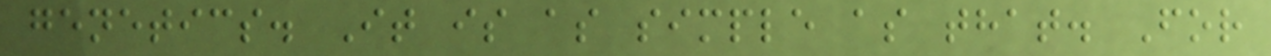genetics. It is as simple as that. For
